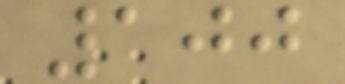100
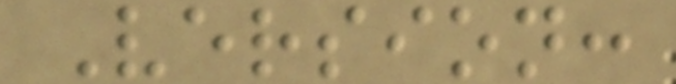Version:
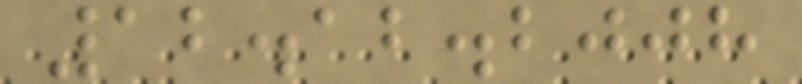12.12.2008
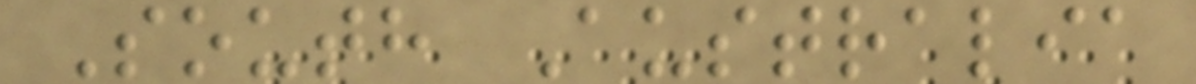South Australia
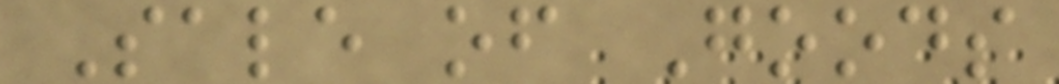Sale of Goods
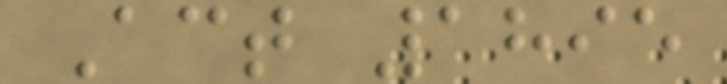Act 1895
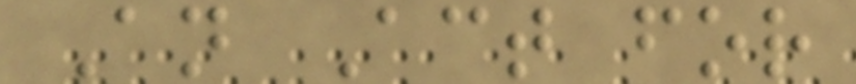An Act for
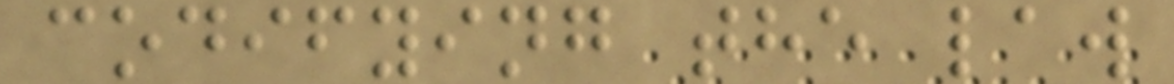codifying the law
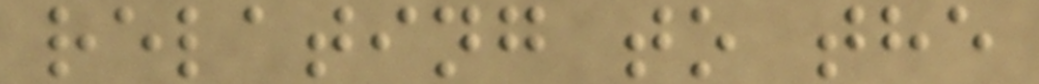relating to the
